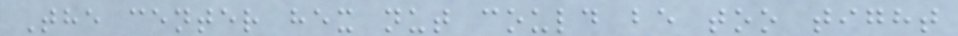The center hex nut could be too tight
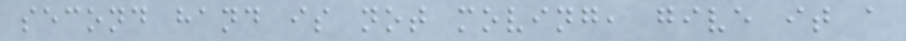second hand is not moving, give it a
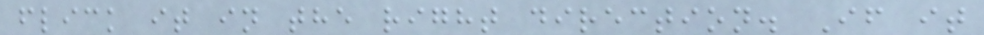flick it in the right direction. If it
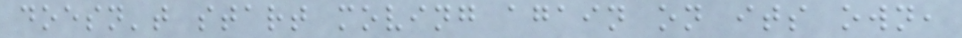doesn't start moving again on its own,
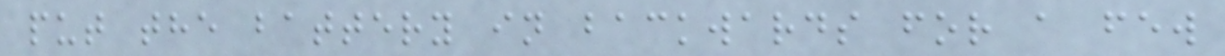put the battery in backwards for a few
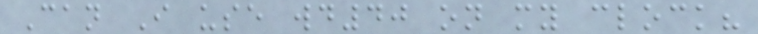Can I use wd40 on my clock?
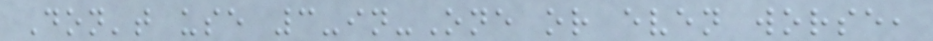Don't use 3-in-One or even worse,
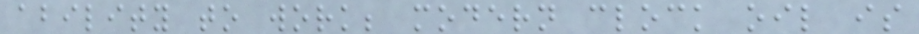ability to work; modern clock oil is
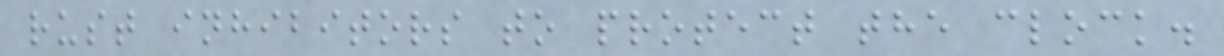rust inhibitors to protect the clock.
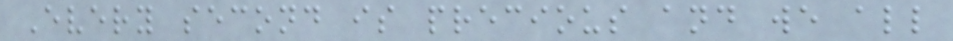Every second is precious and we all
